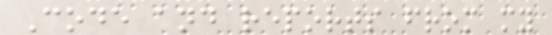Code and reports from my
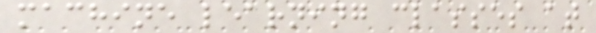machine learning classes at
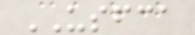USFCA
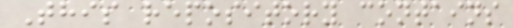This repository contains
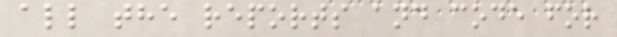all the reports and code for
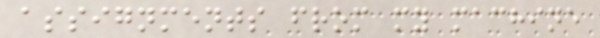assignments from my machine
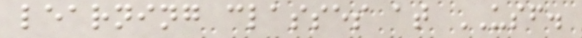learning classes at USF.
